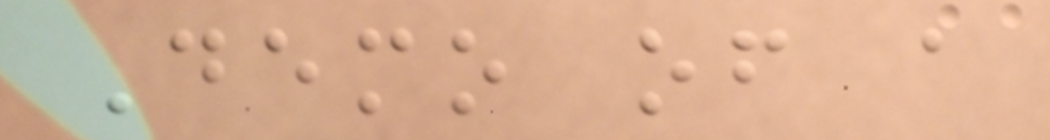Demo of a
